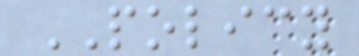POLICY
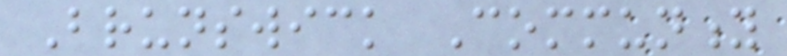Brunswick Community
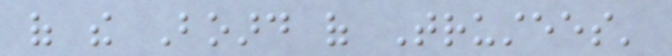of the Board of Trustees'
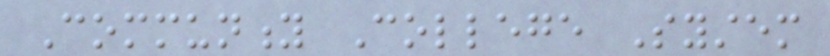Community College System
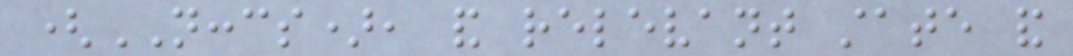(NCCCS), and relevant state and
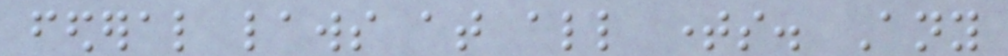federal laws at all times. Any
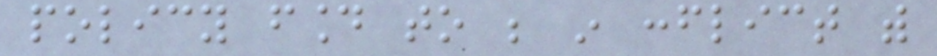policy found to be in conflict with
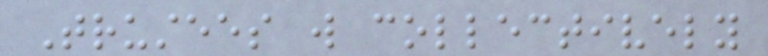Trustees will collectively
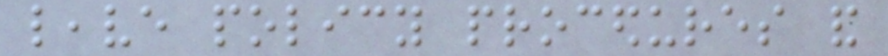leave policy procedures and
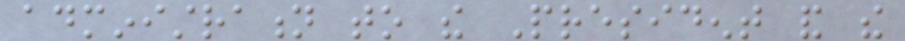administration to the President and the
